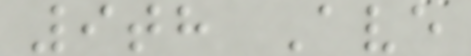9th Ave
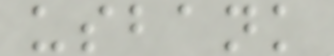usbank
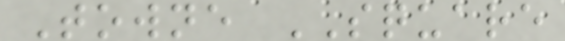Towne SQUARE
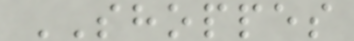SHOPPES
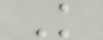K
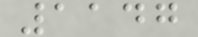1147
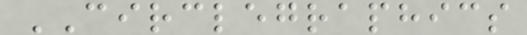CIRCLEGRAPHICS
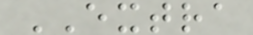EXTRA
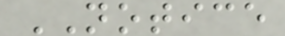NOTICE
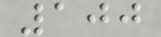100
